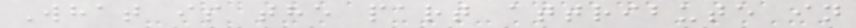What is the part attribute in
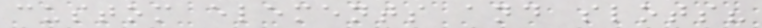custom elements and slots?
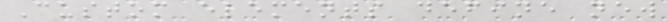Custom elements define new
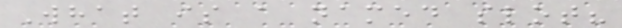What is a named slot?
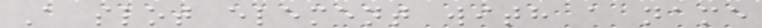A slot element with a name
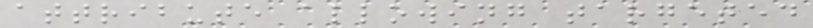attribute allowing targeted
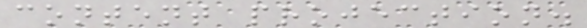content projection.
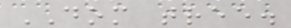DOM tree.
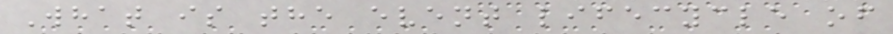What is the event lifecycle of
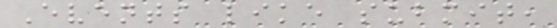Events like submit,
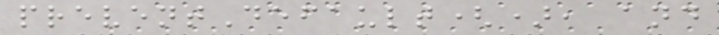preventDefault(), and
